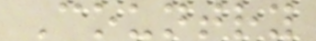Country
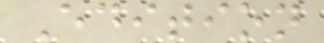Edition
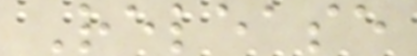Release
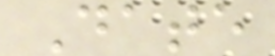Date
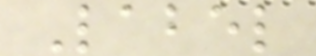Label
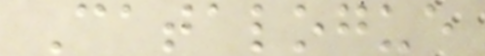Catalogue
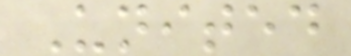United
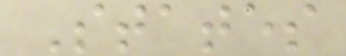States
